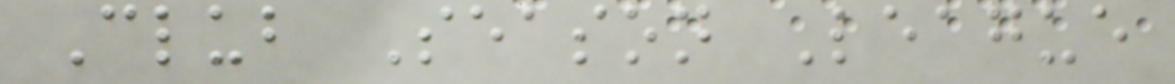Club Season League
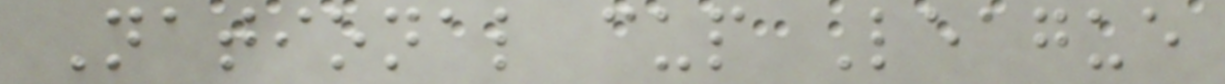National cup League
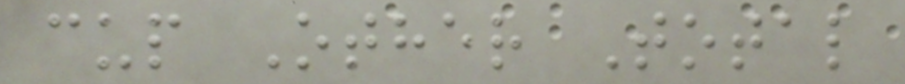cup Other Total
